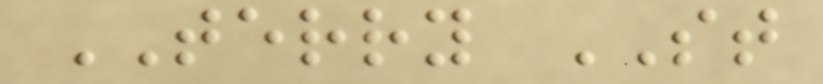TERRY ST
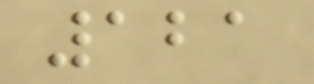121
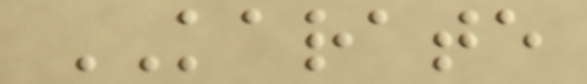KARATE
